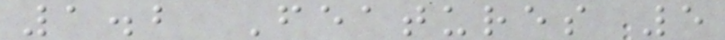1.2 Features 5
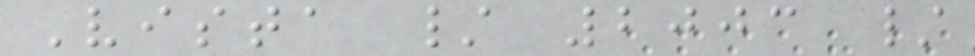Vista / 2003 /
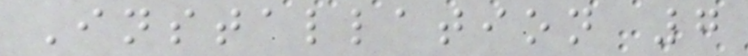Installation 7
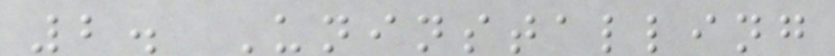2. Uninstalling
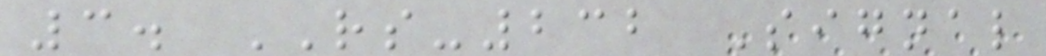3. RS-232 Signal
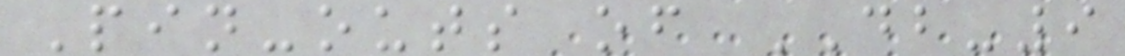Pin-outs of DB-9
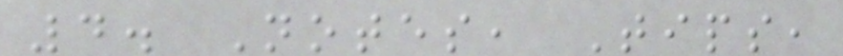4. Notes, Tips,
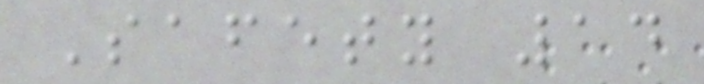Safety 14
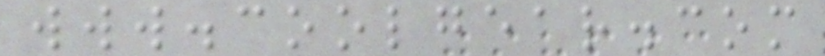www.coolgear.com
